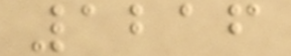1216
